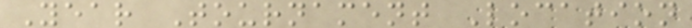Year Tournament Location
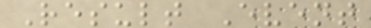Result Event
